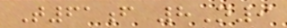T61f 8N9
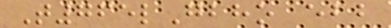T765lGbho ebb
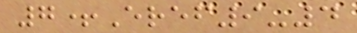7+Eref9-4
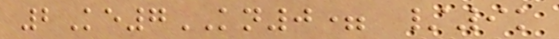2Ke7KN0= /9k
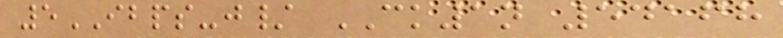5IBPS-j/ CK1n 54168
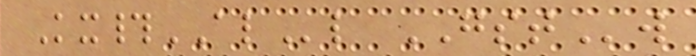Kx#ALl GSTw
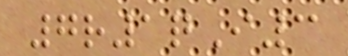7r1qI3
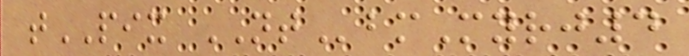tPIX NTbmMyrj4
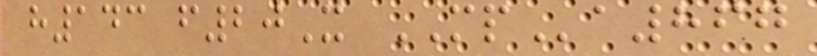h143 f20X MPa867
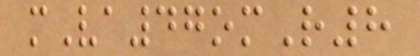mVa47omR8
